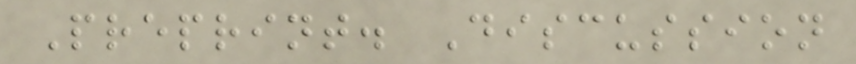Preprint. Discussion
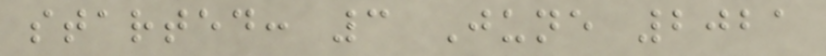started: 3 June 2021
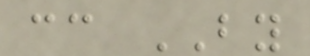cc BY
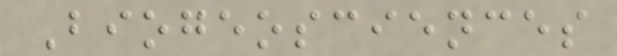Biogeosciences
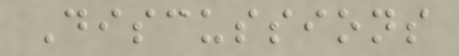Discussions
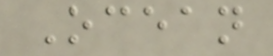Ocean
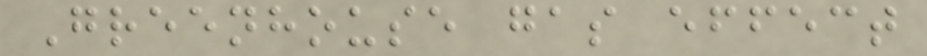Greenhouse gas effect
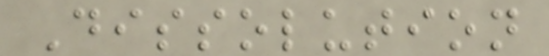Dissolution
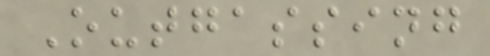Outgassing
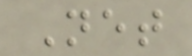Net
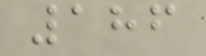186
